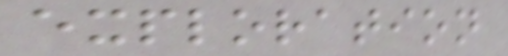exploration
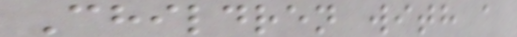Children with a
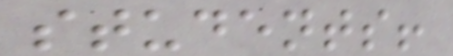students!
